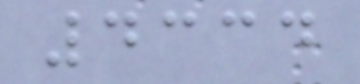4334
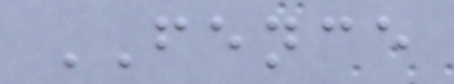FENCE
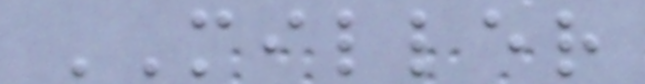MILLER
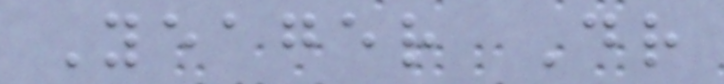Yeager Dr
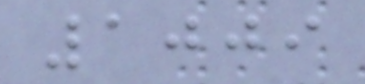1009
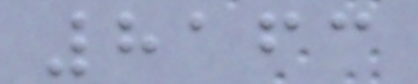8163
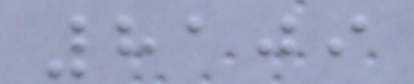8109
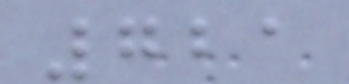721
